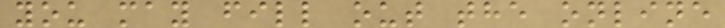you may fill out the online
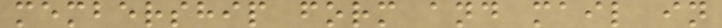membership form and mail in
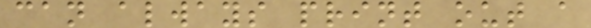can always print out a
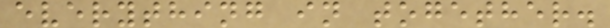everything in together.
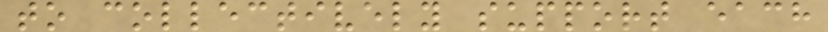to collectively support each
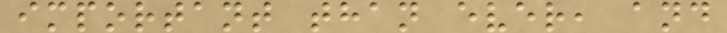important than ever, and
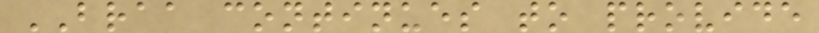BRAA continues to provide
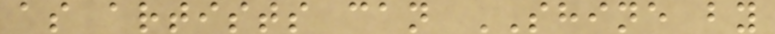as artists can SHINE by
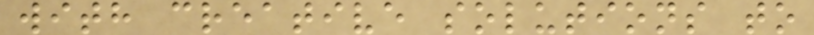with creative solutions to
